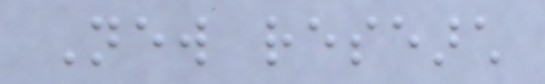New research
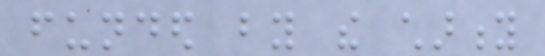funded by the charity
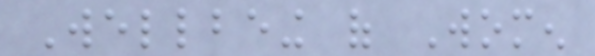Wellbeing of Women
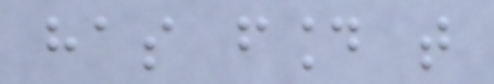has found that
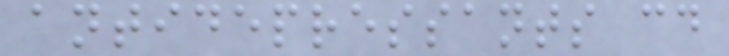antidepressants could
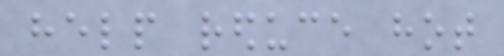help reduce hot
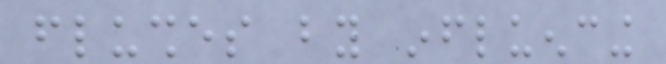flushes by influencing
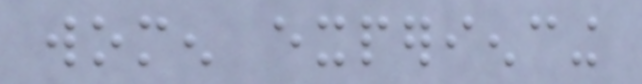women experiencing
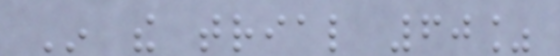In the trial 60%
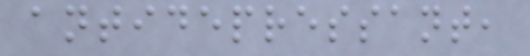antidepressant,
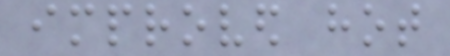improved hot
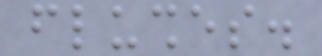flushes.
